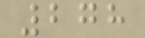278
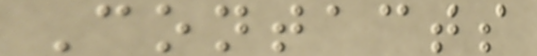Contacts
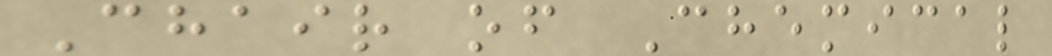Chair of Chemical
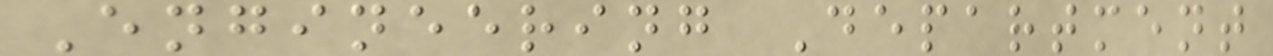Engineering Department
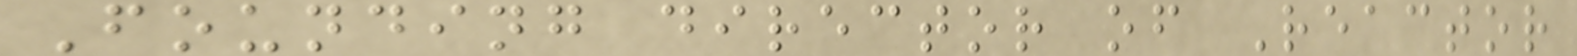Founding director of Reactor
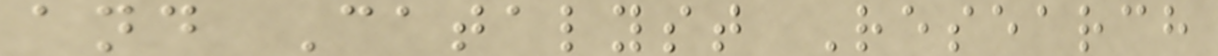and Catalyst Research
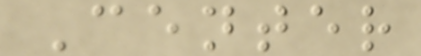Center
